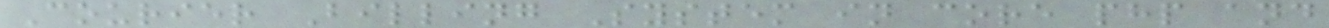Courier Billing System in core php and
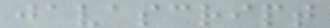javascript
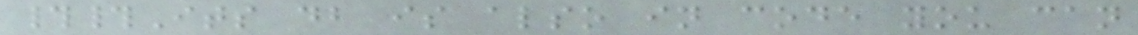##Its db is also in code you can
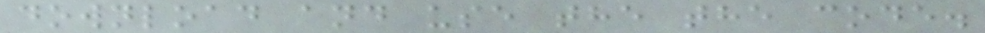download and use the the code.
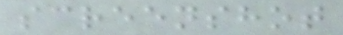screenshot
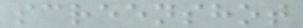screenshot
